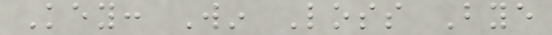Key: Win Loss Bye
